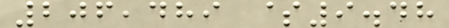206,489 $9.48
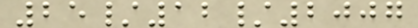25/12/2007
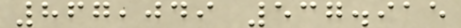867,049 537.915
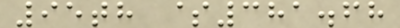95th $381.68
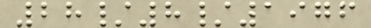28/8/1976
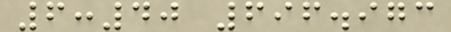6:40 696.973
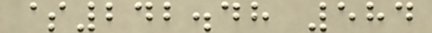$242.48 584
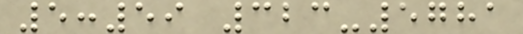5:59 323-5781
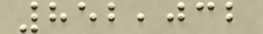852,032
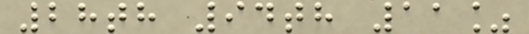28th 94th 11%
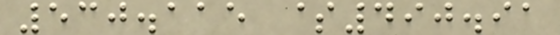530.115 $490.91
